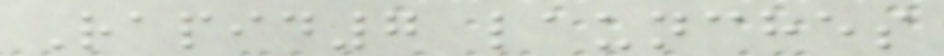Rapid7 launches
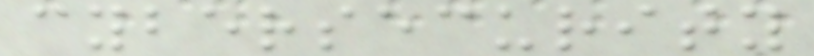cybersecurity
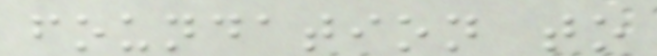foundation to
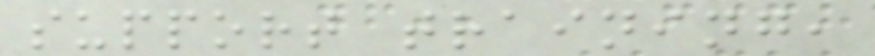support training,
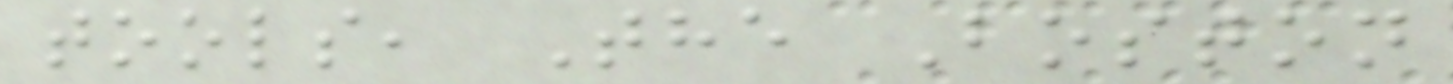tools, The Boston
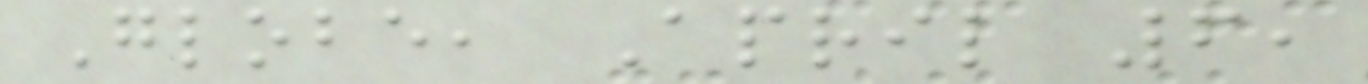Globe, April 6,
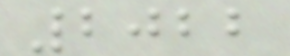2022
